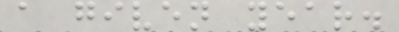a given year.
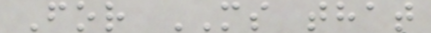For MS that
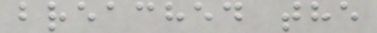breached the
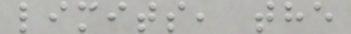limits, the
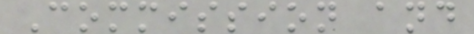Commission and
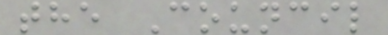the Council
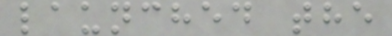launched the
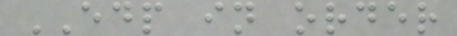EDP in order
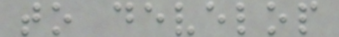to develop
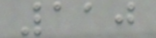110
